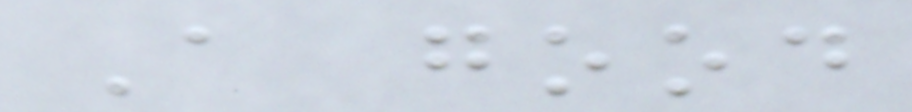A good
